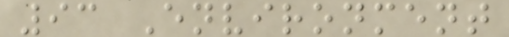93 Environment
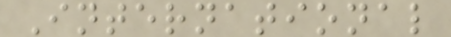International
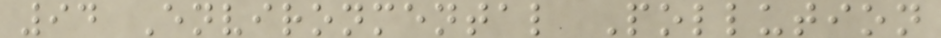94 Environmental Pollution
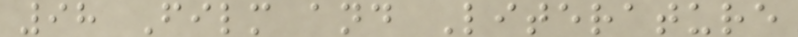98 Film and Literature
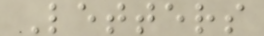Letters
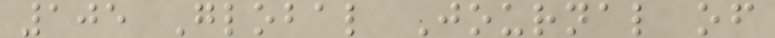105 Global Journal of
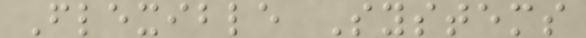Flexible Systems
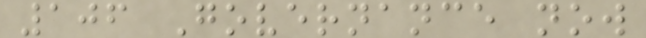106 Governance now
